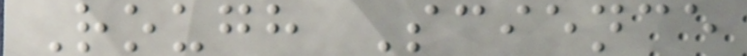Rough Science
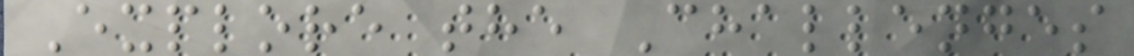Explore the Challenges
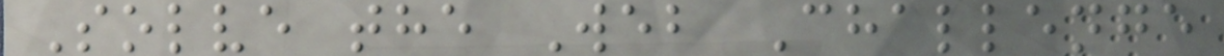Solve the Web Challenge
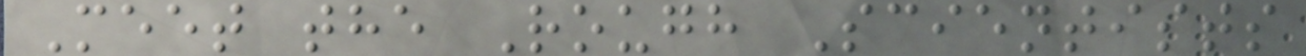Meet the Rough Scientists
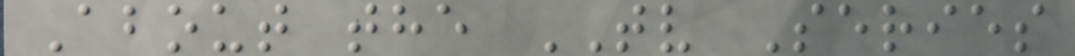About the TV Series
